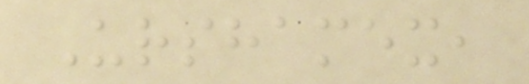Urshamex,
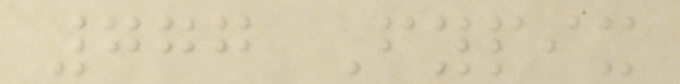777 Fypix
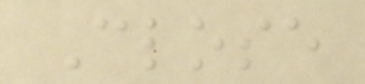Close
